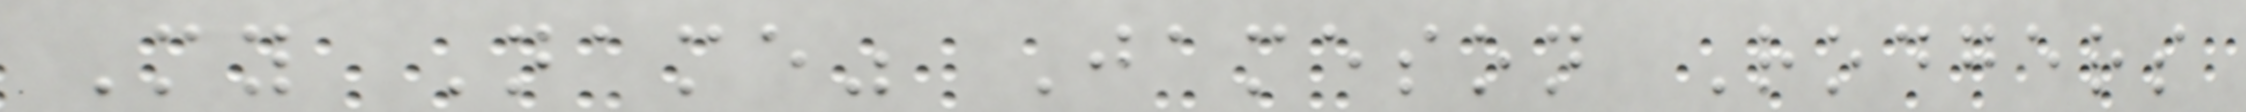My Name" Jameson Rodgers
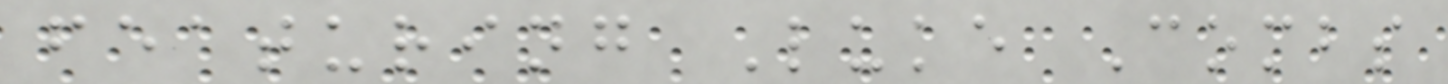featuring Luke Combs
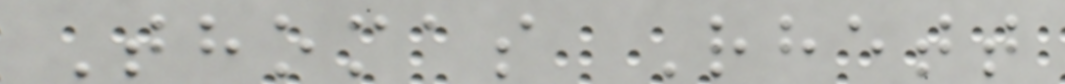Thomas Rhett
